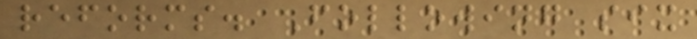reforms. Following six
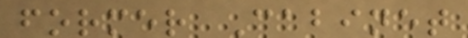former Cabinet
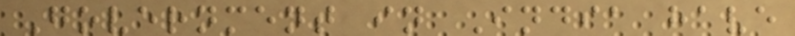Government in India have
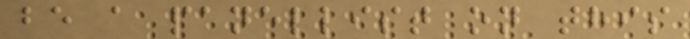be a panellist on this
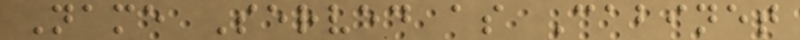Name Served as Cabinet
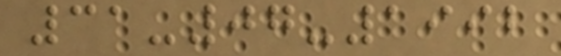31-07-1992
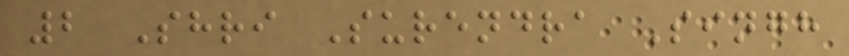2 Shri Surendra Singh
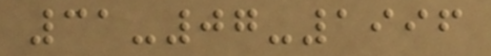31-07-1996
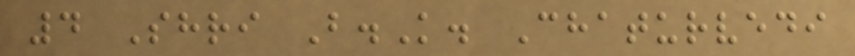4 Shri B.K. Chaturvedi
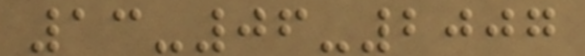13-06-2007
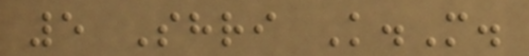5 Shri K.M.
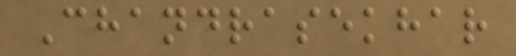Chandrasekhar
